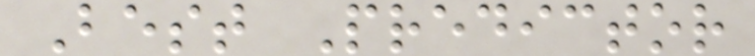Best Predictor
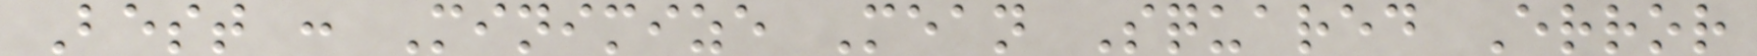Best : Minimize Mean Squared Error
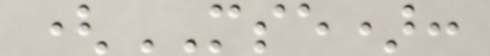(MSE):
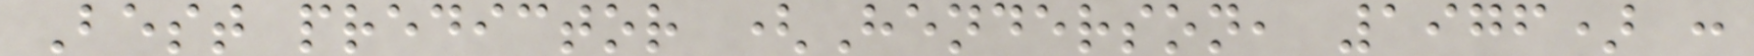Best predictor (Henderson, 1976) :
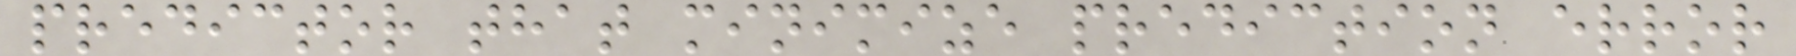predictor that minimize prediction error
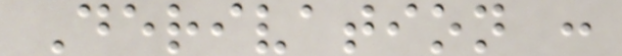Derivation :
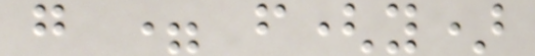g = f(y)
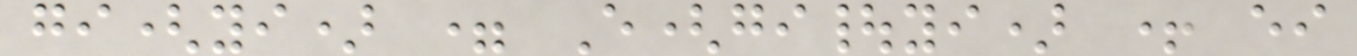gi(yi) = E(gi|yi) + ei
